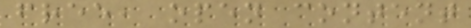free, open content
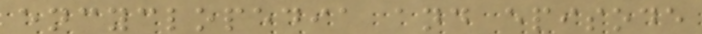encyclopedia and episode
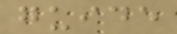guide
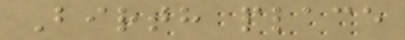Birth place
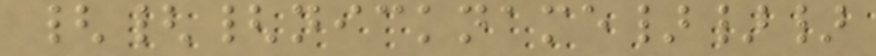{{{nickname}}}
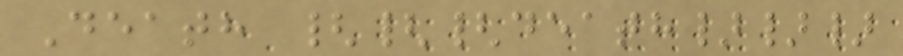Death {{{death}}}
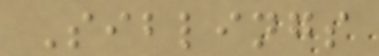Siblings
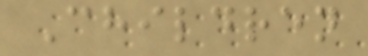Children
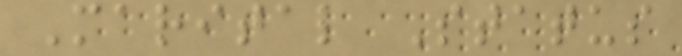Marital Status
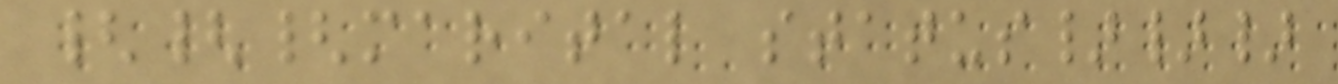{{{marital status}}}
